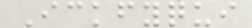Ickfyqui
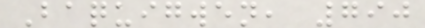Baquigwen, 790
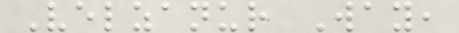Velzanur Way,
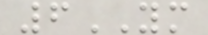6YM
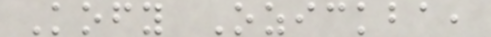Kofy Ozickba,
